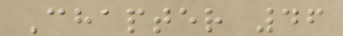Chapter 46
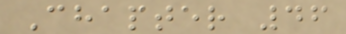Chapter 46
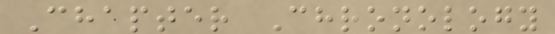Chapter Chronology
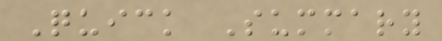Quick Summary
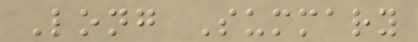Long Summary
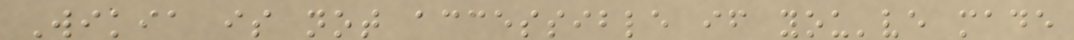Wikia is not accessible if you've made
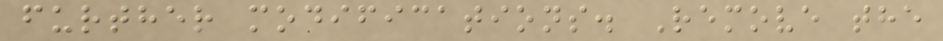further modifications. Remove the
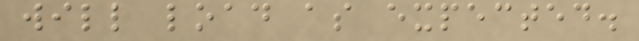will load as expected.
